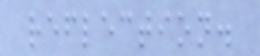reflection.
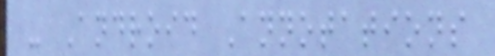- Android Annotations
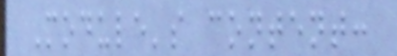Module's content:
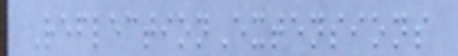ReflectionExtensions
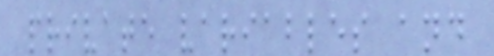private variables and
